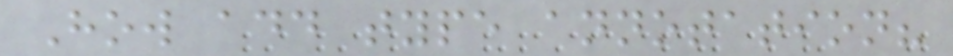How add type annotation?
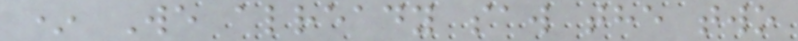* We already saw the two
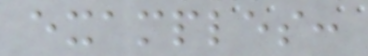examples:
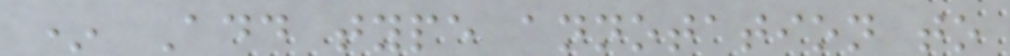* Add type annotation to
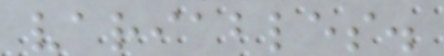variables.
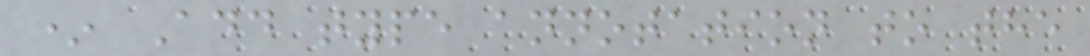* Add type annotation to the
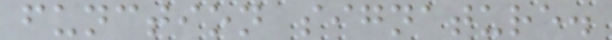function signature.
